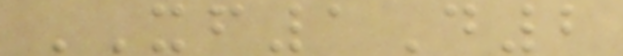XF1D2
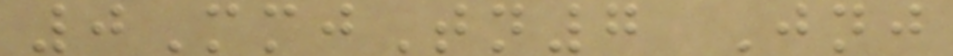0MmjTn7 Jnj
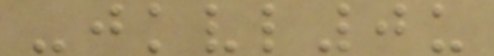-jkvl0u
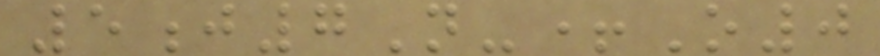5j7N-+O0
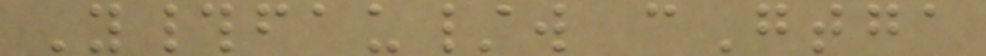Y#fau/w cGtga
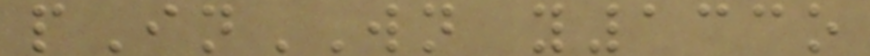pInWN y133o
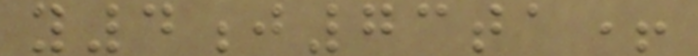y4j73ta+
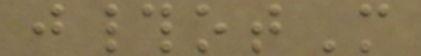j#otM
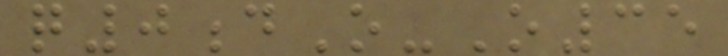q0dO-O35
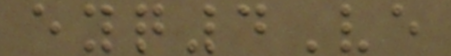eyq4Ve
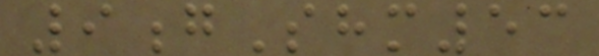9gShm53
